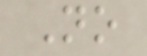No
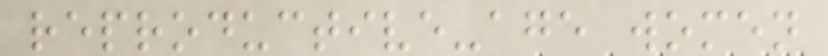reproductive-age women
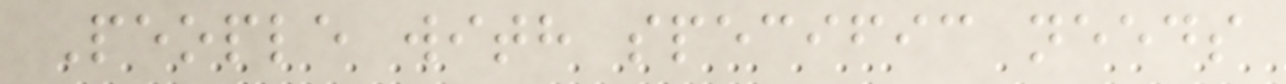People with specific needs
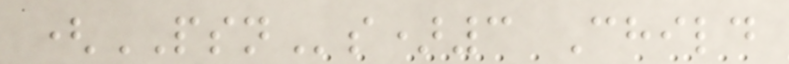(PSNs)3 Child
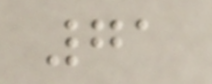71
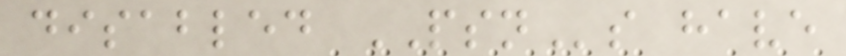disabled PSNs have
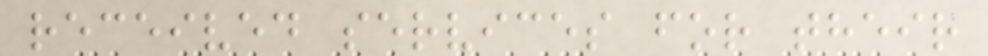received services for their
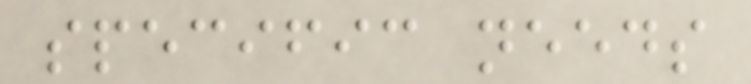specific needs
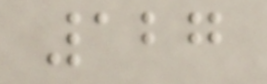127
